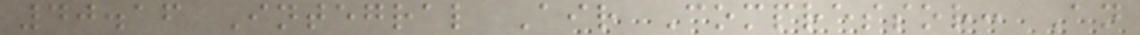40.16 Integral Air Compressor: An
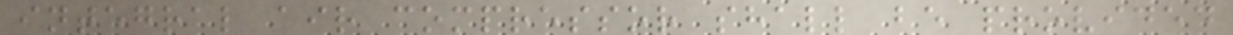integral air compressor shall be provided
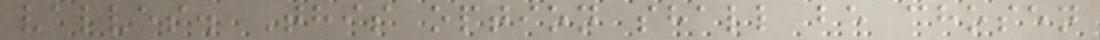valves. This option shall be chosen
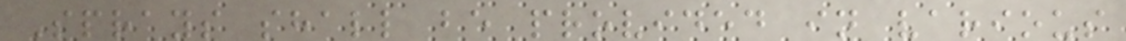Sprays shall be provided in various
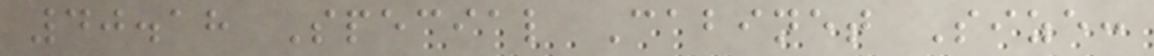40.18 Special Cabinet Size:
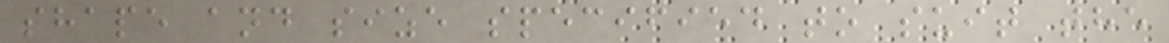shape and size specified to suit the
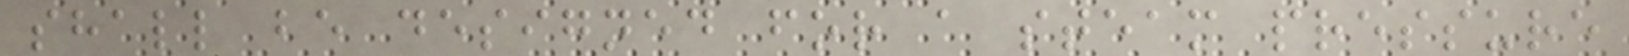shall be designed for a steam pressure
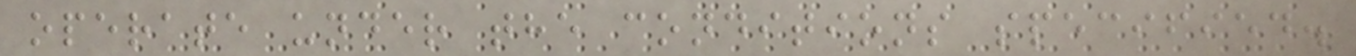operate under the conditions specified.
